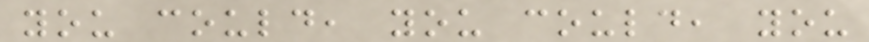you could, you could, you
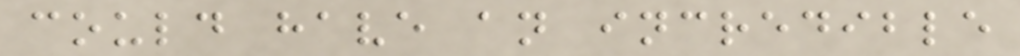could have an incredible
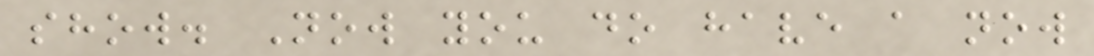show. Now you do have a now
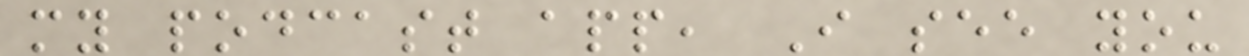my podcast app, I see you
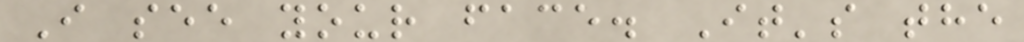I see your face. It's the
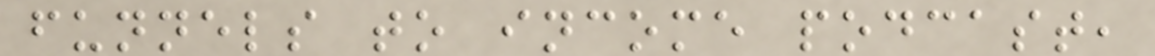funnels to income podcast,
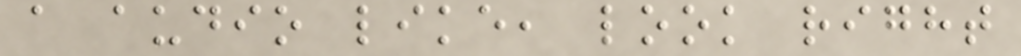a audio like, look right
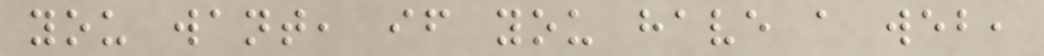you want, if you have a web,
